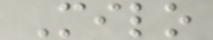Milo
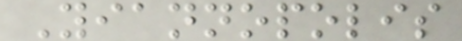Yiannopolis
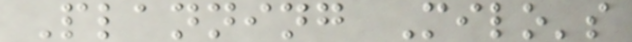Planning Milo's
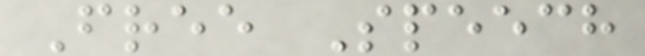Free Speech
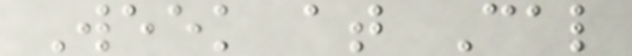Week at Cal
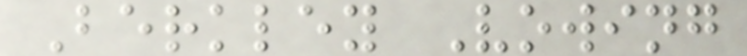Berkley Vowing
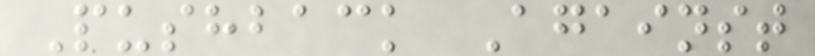Pushback Against
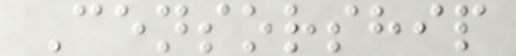Censorship
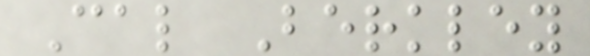Cal Berkley
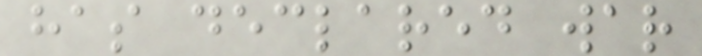has declared war
